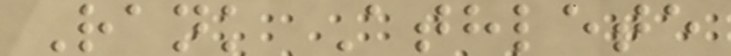Rank Athlete
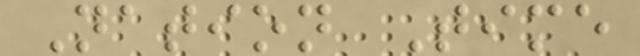Nation Time
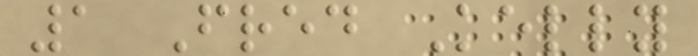1 Fred Kelly
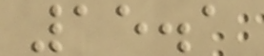15.1
